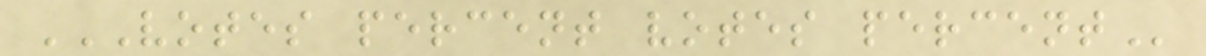VOTES PERCENT VOTES PERCENT
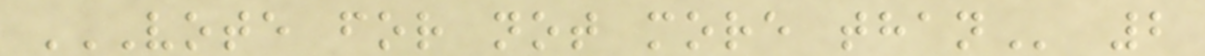VOTE FOR NOT MORE THAN 2
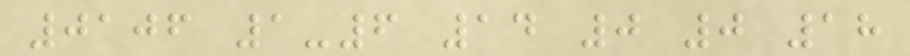0106 1-6 14 0 0 18
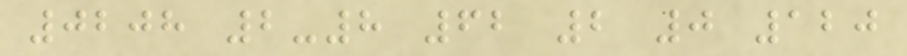0208 2-8 62 2 0 120
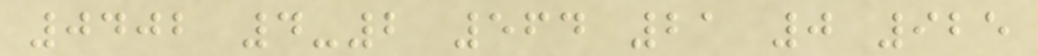0402 4-2 564 21 0 925
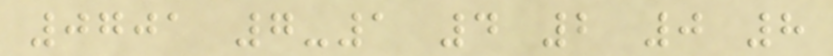0701 7-1 4 2 0 8
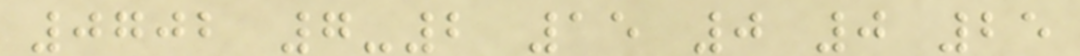0702 7-2 15 0 0 25
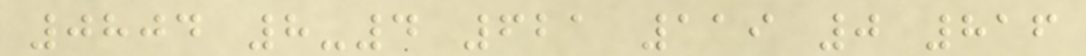0804 8-4 621 119 0 816
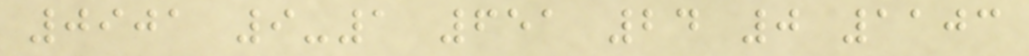0901 9-1 651 24 0 1103
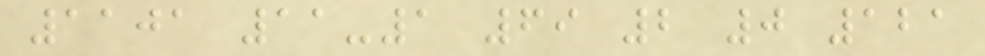1101 11-1 69 2 0 121
